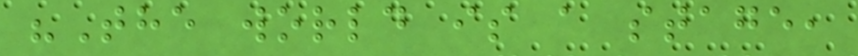"The world is a stage,
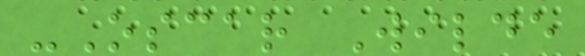-Oscar Wilde
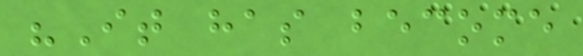"It has become
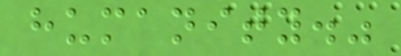humanity."
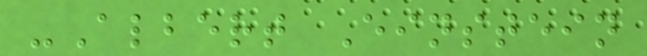-Albert Einstein
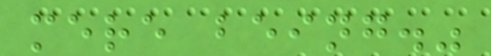mere being."
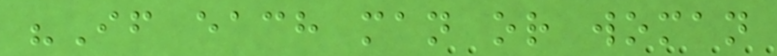"If each man or woman
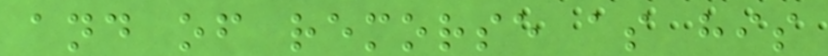and of remorse as his
